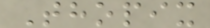Thopix
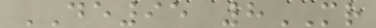DE95 8MR
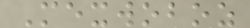Mexwoboz
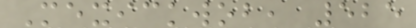Mexickwob, 525
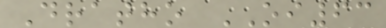Dratho OI63
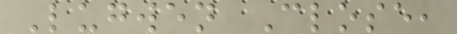Lugwen Close,
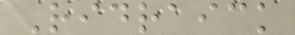Ridraick
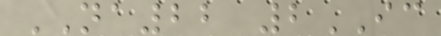NA22 2IC
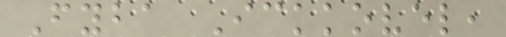Fyba Ickkovel,
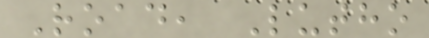Road, Lutho
